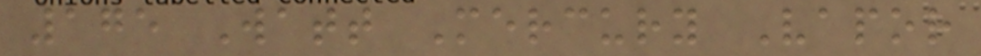175 Watt Mercury Vapor
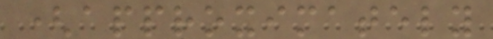(approximately
